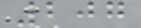207
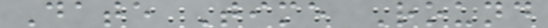Date Time Round
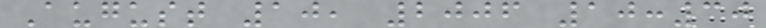August 10, 2006 10:30
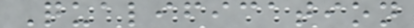Qualification
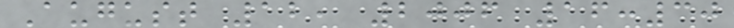August 12, 2006 16:30
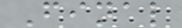Final
